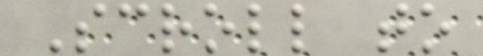Scroll to
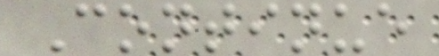Continue
